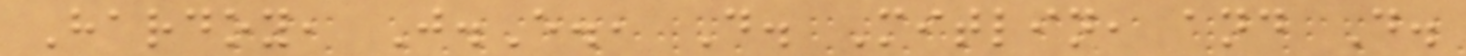Hardoy, J.E., D. Mitlin, and D.
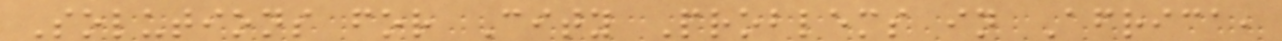Solutions for City Problems in Africa,
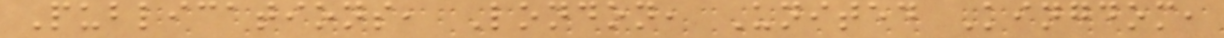Publications, London, United Kingdom,
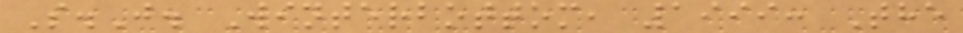S.J. Winterbottom, 1999: The
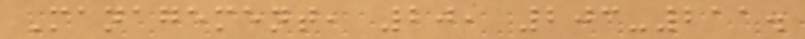Management, 20, 203-211.
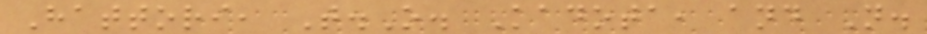Hattori, T.O. Kadota, and N.
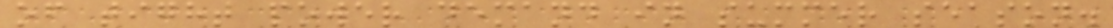of tight power demand in summer season.
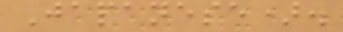Japanese).
